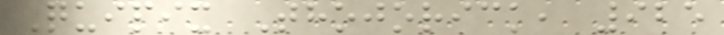Quipix Thojorick, 925
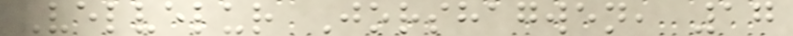Velvelur Jorshagwen, 17
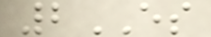2ES
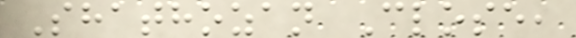Shathozan Close,
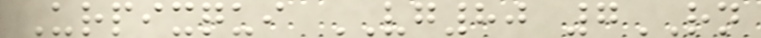Urpixqui VG80 7RN
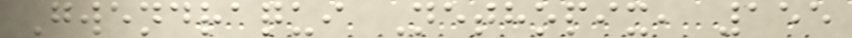Gwendraqui Nethopix, 155
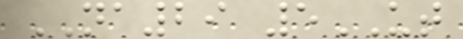NA29 5UT
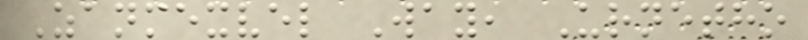Zanmexvel Way, Urnetho
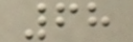68
